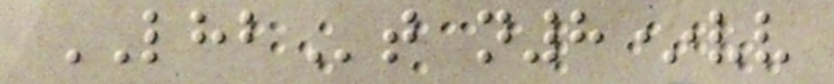LHBt n8*vv
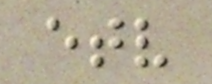etv
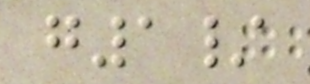g1/
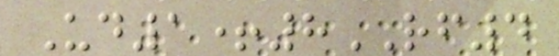Ud1+8RF4
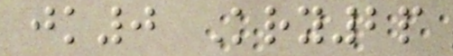jk0 Kry2p
